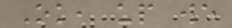Ok, up we
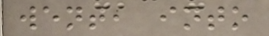went, into
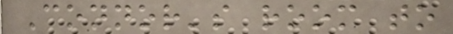Connor's room to
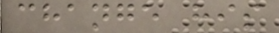change his
